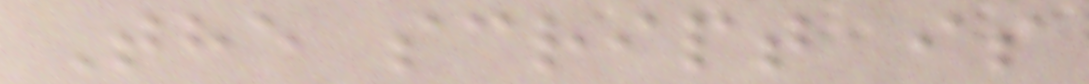The script is
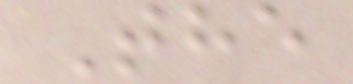The
